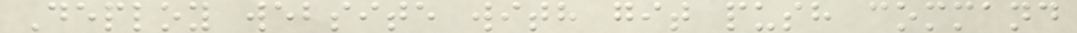Deploy website with git push command
